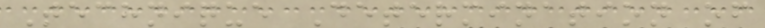Technique Determination of
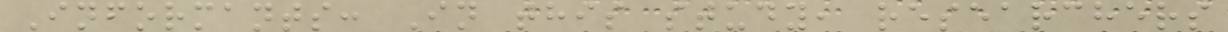Informants: In this study, researchers
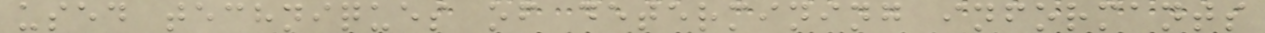used techniques of determining informants
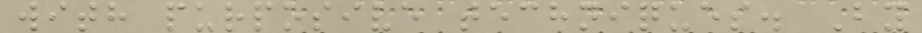with purposive techniques. By
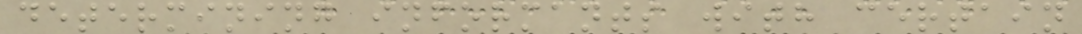determining informants with certain
